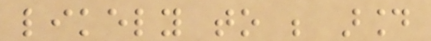likely to be around
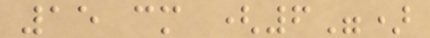15 cm (6")
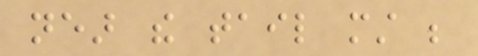near the tail must be
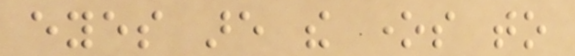eyes are the ones to
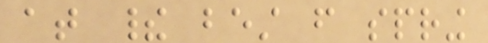at their best from spring
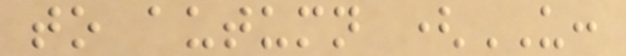to autumn (US:
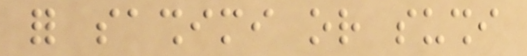for sashimi or sushi
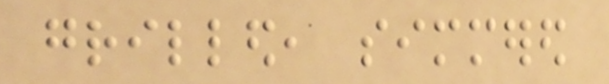grilled, simmered
